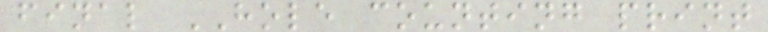final HOLE counting print
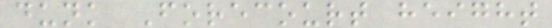dunk Forecourt height
